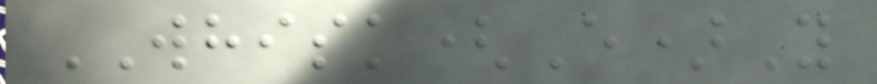WHISK(E)Y
